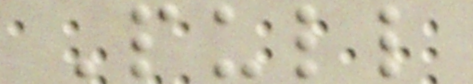Pull
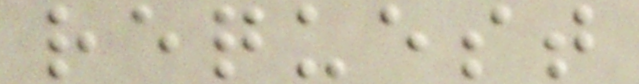request
